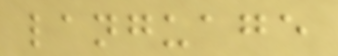language
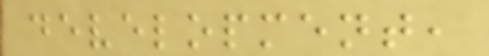development,
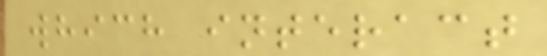which interact
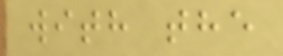with the
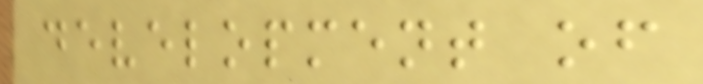development of
